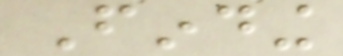Finding
